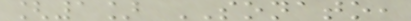[1] SONATO,
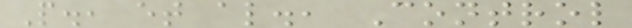P., et al., Control
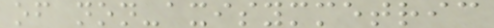of non-axisymmetric
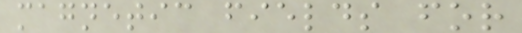magnetic fields for
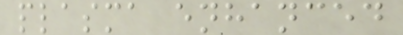plasma enhanced
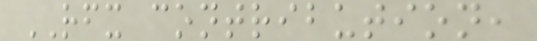RFX contribution,
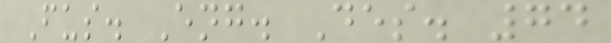Fus. Eng. Des. 74
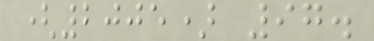(2005) 97.
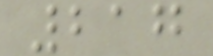217
